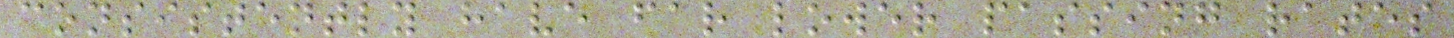consistently have far lower passing rates
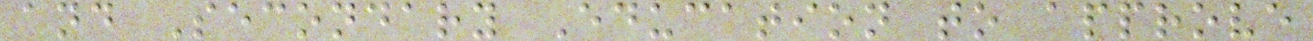and Secondary Education to approve
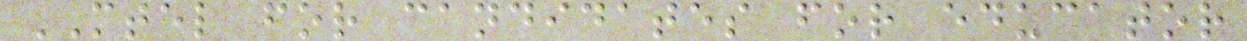MTEL for candidates for educator
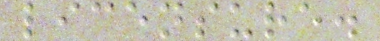licensure.
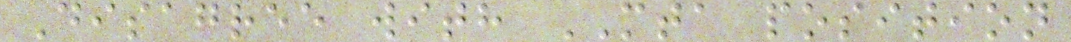Disagree with MTA position
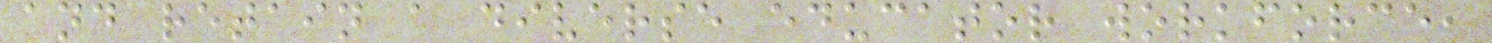and retain a diverse educator workforce,
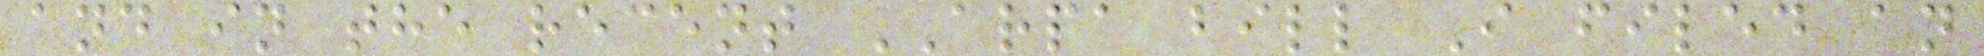and in the recent ARPA bill I filed an
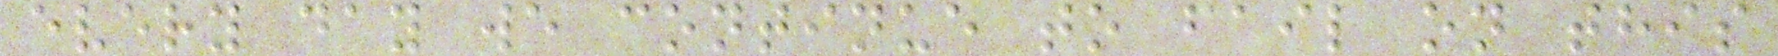every day we continue to fail on this
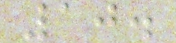10.
